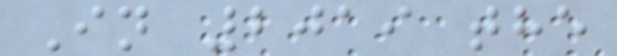In 2019 the
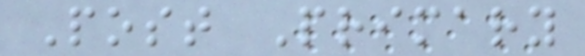Post Primary
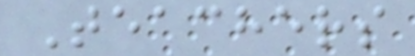Teachers
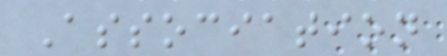Association
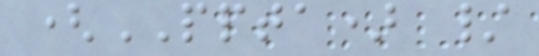(PPTA) /
